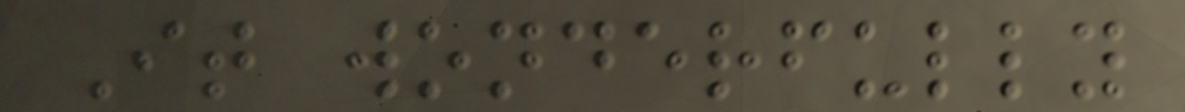It wonderfully
